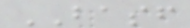BASF
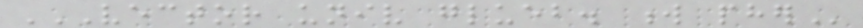VECTOR UNIV GLUEB. W PHER
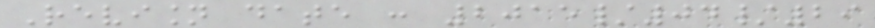Revision date : 2015/04/29
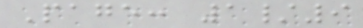Page: 1/9
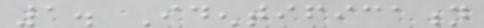1. Identification
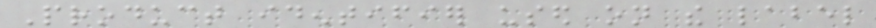Product identifier used on the label
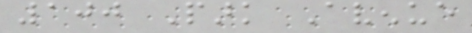100 Park Avenue
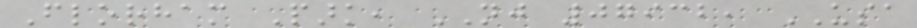Florham Park, NJ 07932, USA
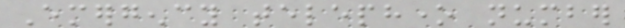Emergency telephone number
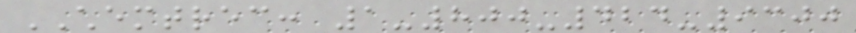CHEMTREC: 1-800-424-9300
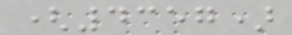(4357)
